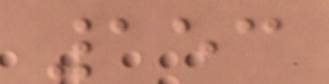153
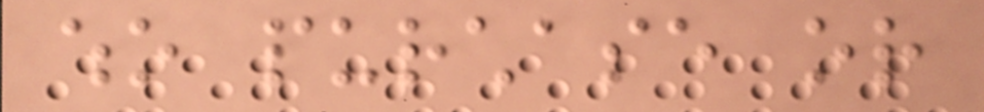who purchase or
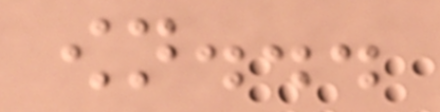own...
